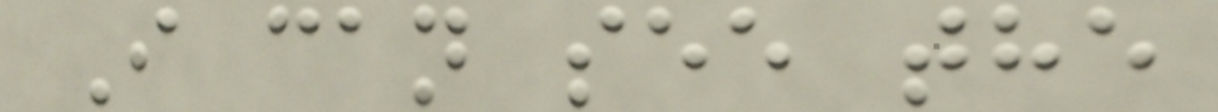I can see the
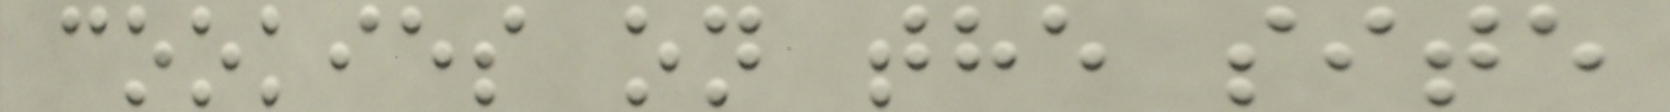cookies on the site
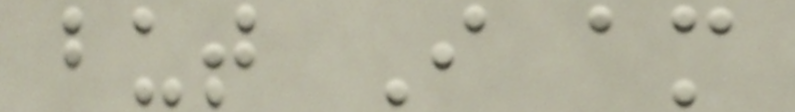but I am
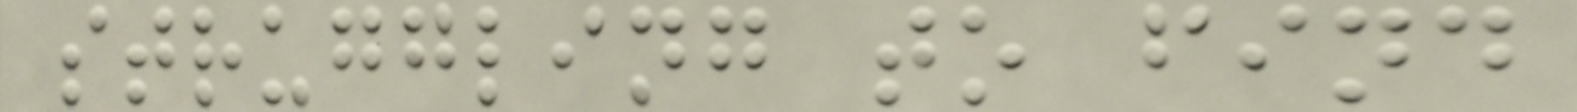struggling to find
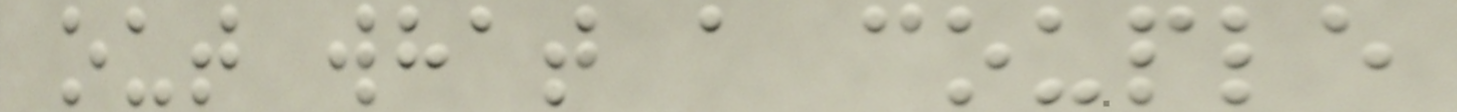out what a couple
